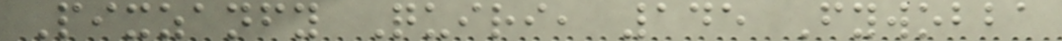Pixzanfy Quiri, 145 Fywobba
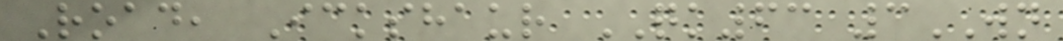Road, Ickshaur QK63 3WN
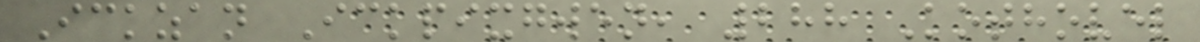Ickzan Ickpixgwen, 288 Kothovel
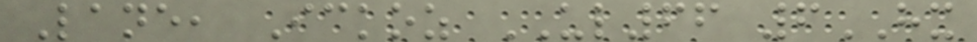Lane, Ickoz UL66 6HX
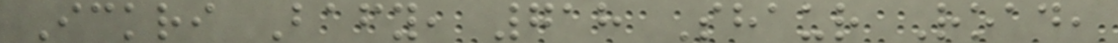Ickri Bafy, 718 Shaur Road,
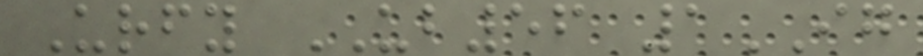Urfy UB56 1IG
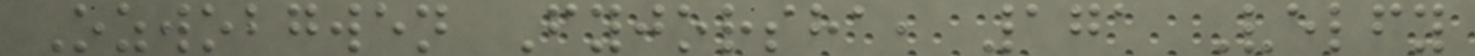Ozwobgwen Fyjorsha, 171 Velfy
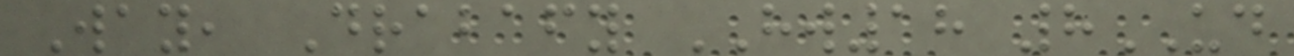Way, Drabafy HW18 8UD
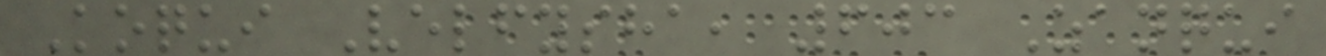Koqui Velfysha, 603 Zanqui
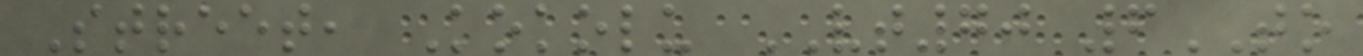Street, Kokolu VT70 6TO
